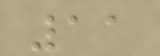11
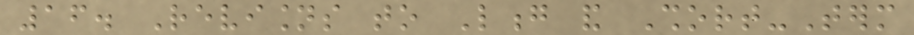16. Revisions to Long and Short-Term
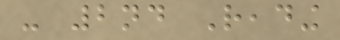- 2nd Reading
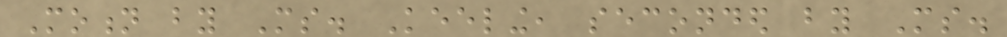Motion by Ms. Keeling, seconded by Ms.
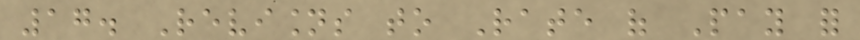17. Revisions to Rate of Pay for
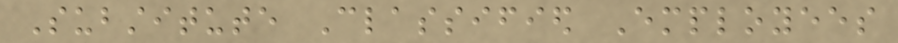Substitute Classified Employees
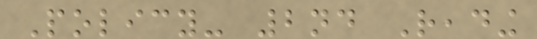Policy- 2nd Reading
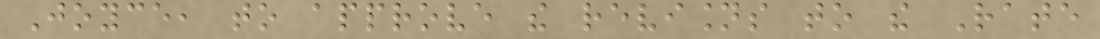Joyce, to approve the revisions to the Rate
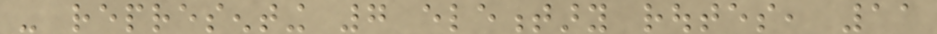- representing 7 elementary routes, 11
